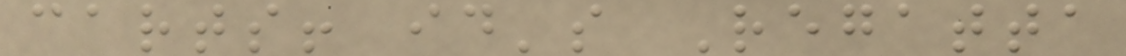carts! id's Regatta
